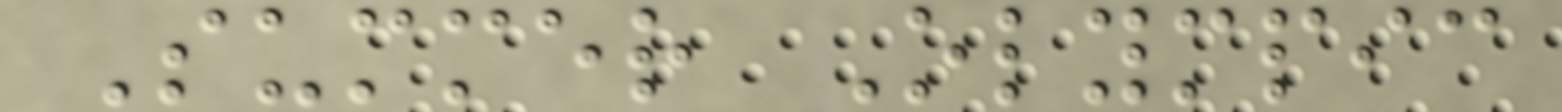Summer Olympic
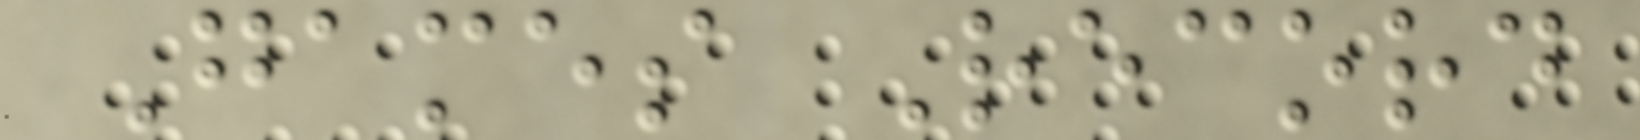Games Record
